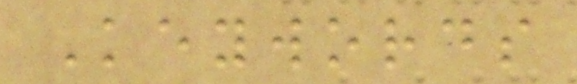Keywords
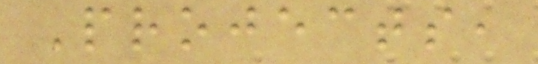Projects,
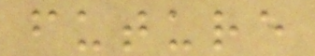future
